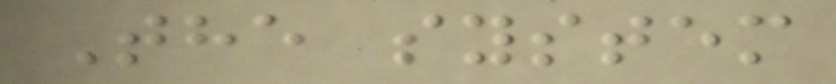The system
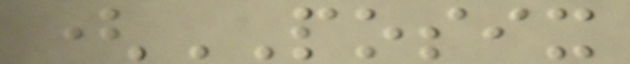(POSIX
